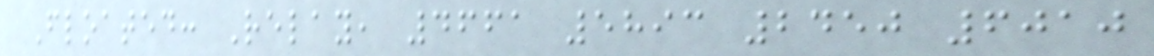Floated: Relay, 4661 5893 2450 6010
